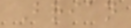Brian
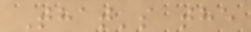That's the
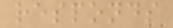responds
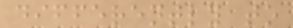differently to
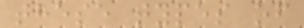these types of
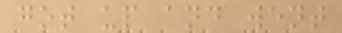got up and went
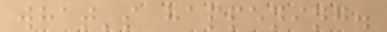what's happening.
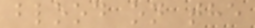blood on the
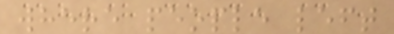where people left
